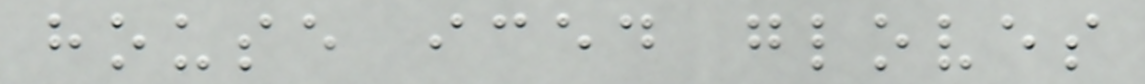house iced gloves
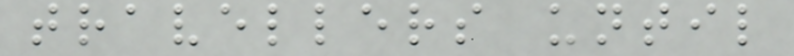travellers until
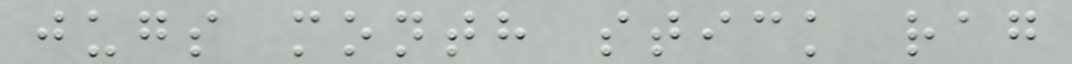jugs month stick rag
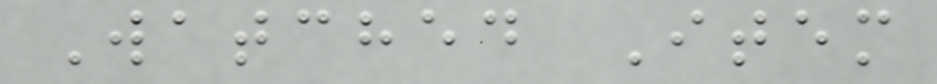Watched Item
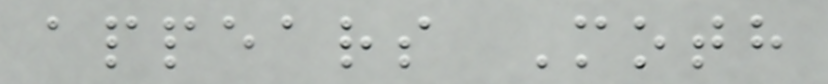appears Moth
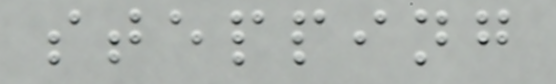stepping
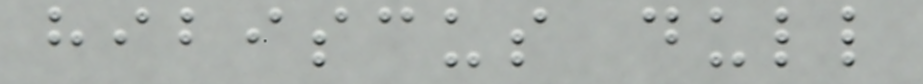hibiscus dull
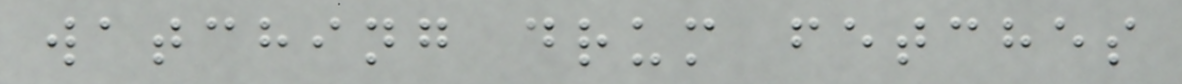watching drum fetches
